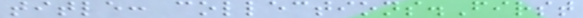title: collections.First
